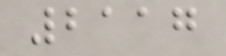2117
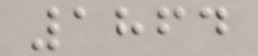1864
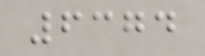6374
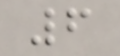6
